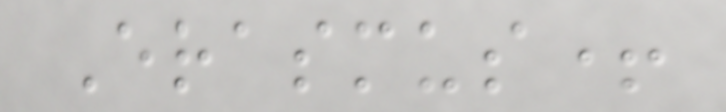Erasmus+
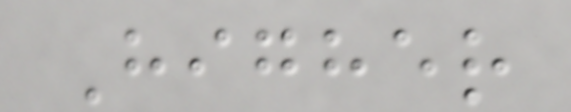Higher
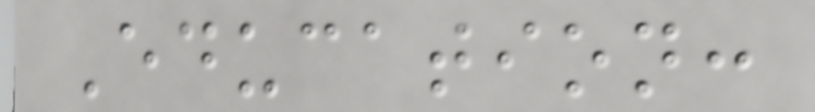Education:
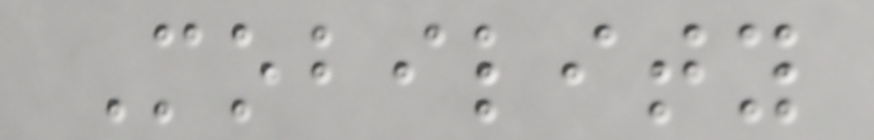Mobility
